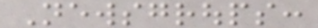Newsgroups:
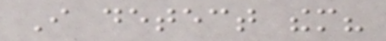I detect them?
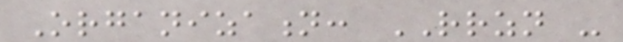Organization: RRZN -
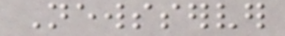Newsserver
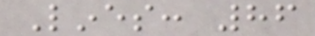Lines: 86
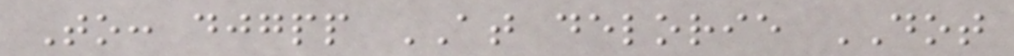To: djgpp AT delorie DOT
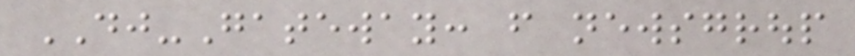DJ-Gateway: from newsgroup
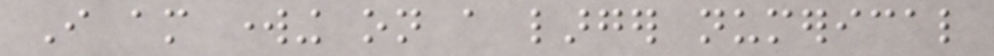I am working on a larger numerical
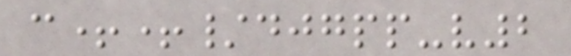c++/djgpp-v2
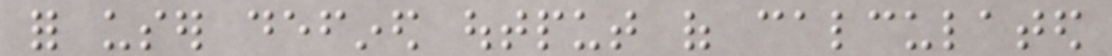for user defined output of calculated
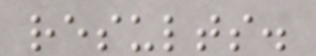results.
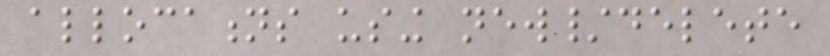allocations using new/delete
